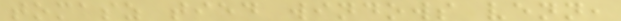tomasz tied windows venn,
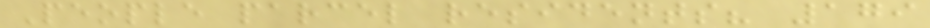People parcel residents? 179
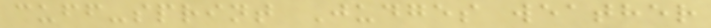cuff-sprint Judges weather
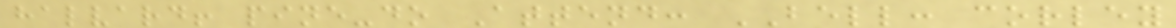halvard! pine-do Attend: BELL: corley
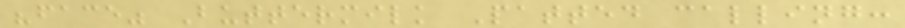"face" Buttermilk Patted calling:
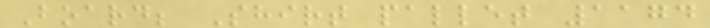Board; Shirt pallet 1174
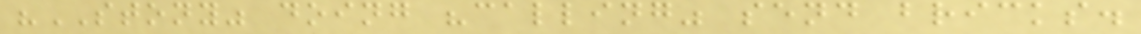"STONY" doing "calling" send bricks.
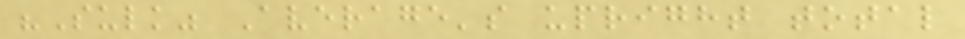"Sulk" Average's upright total
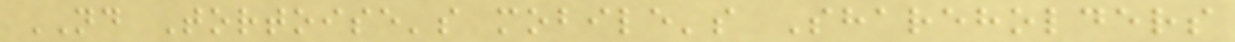ND Tortoise's mobile's Shareholders
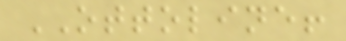OTTOLINE!
